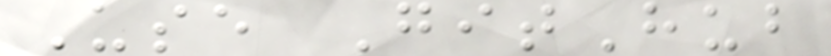Use GitHub
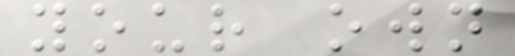your own
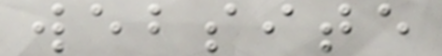website
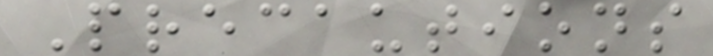Precautions
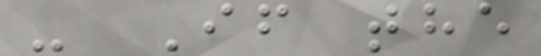- If the
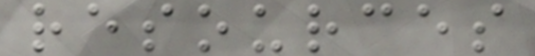resources
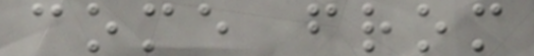come from
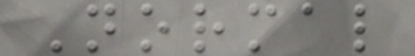Normal
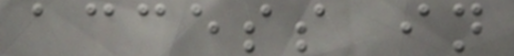access in
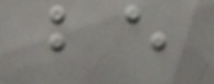be
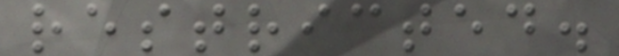restricted.
